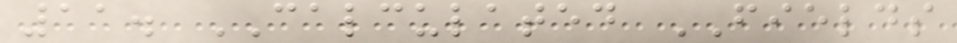11. CALCULATED FIELDS
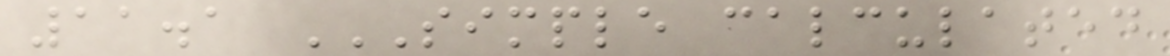11.1 SIMPLE CALCULATED
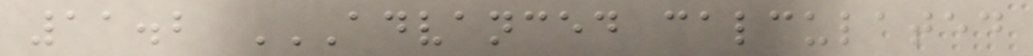11.2 ADVANCED CALCULATED
